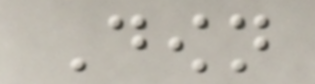Down
